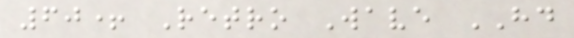60+ Retro Wave HD
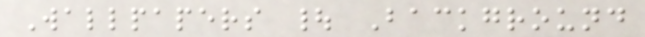Wallpapers | Background
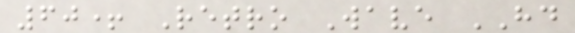60+ Retro Wave HD
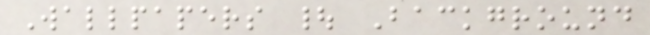Wallpapers | Background
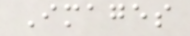Images
